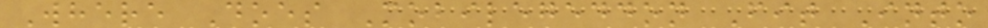Where Does Mobilegeddon Fit Into
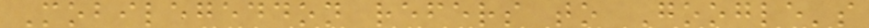Mobilegeddon refers to Google's
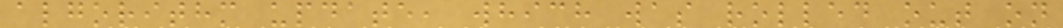algorithm update, which was rolled out on
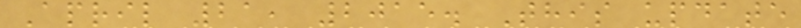April 21, 2015. This update
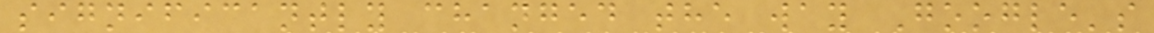significantly changed the way Google's
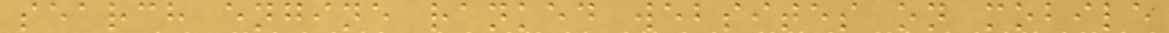search engine ranked websites on mobile
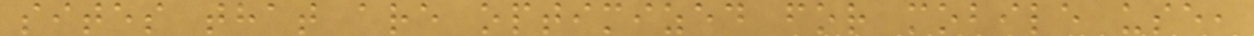sites that are optimized for mobile use,
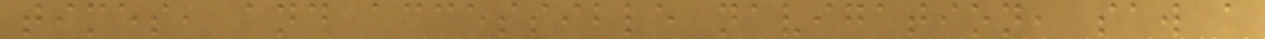times, and accessible navigation, saw a
